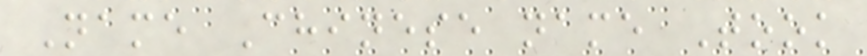Name Chinese name Took
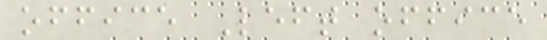office Left office
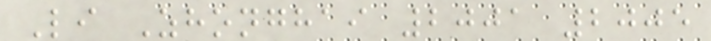Li Zhonghai 2001 2005
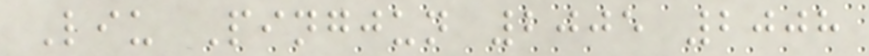Liu Pingjun 2005 2008
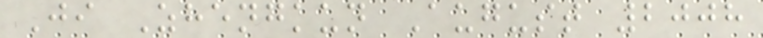Ji Zhengkun August 2008
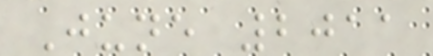June 2011
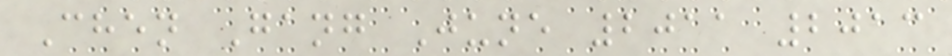Chen Gang June 2011 2013
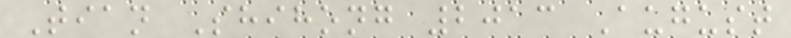Tian Shihong 2013 August
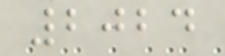2024
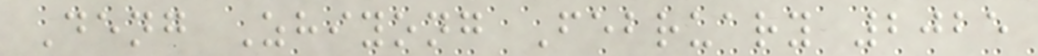Deng Zhiyong February 2025
